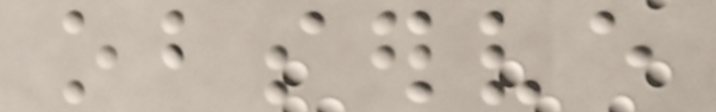observe
